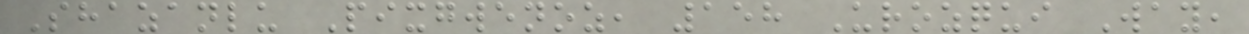Shazanlu Pixgwenoz, 158 Urozqui Way,
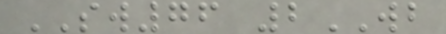SW76 2WB
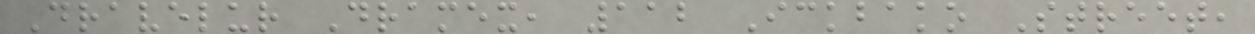Dravelur Dramex, 112 Ickbako Street,
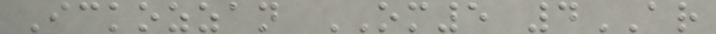Ickozzan OM5 4AR
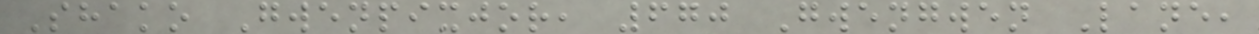Shako Gwenpixjor, 670 Gwengwen Lane,
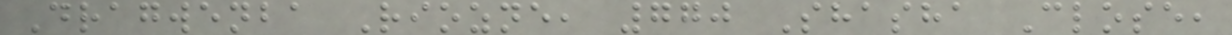Dragwenba Riozne, 770 Shasha Close,
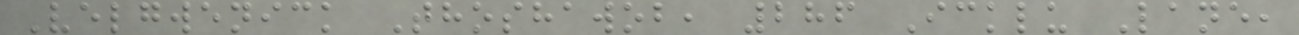Velgwenick Thoshawob, 286 Icklu Lane,
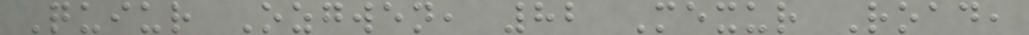Quiur Ozgwen, 82 Mexur Road,
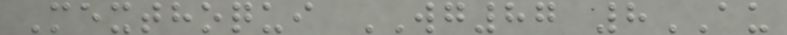Mexthoqui WG87 8AU
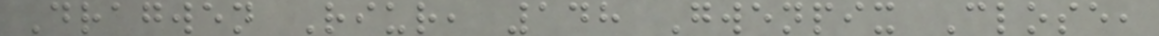Dragwen Riur, 148 Gwenpix Close,
